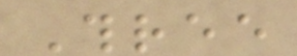Three
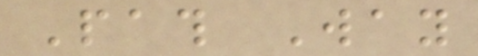Path Way
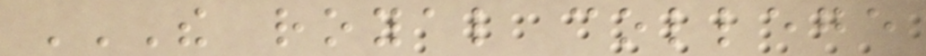THE ROYAL COLLEGE
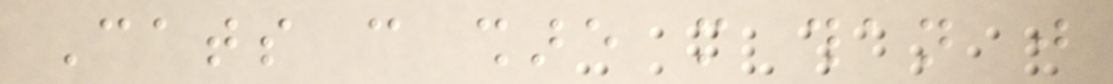Cats can share more than just
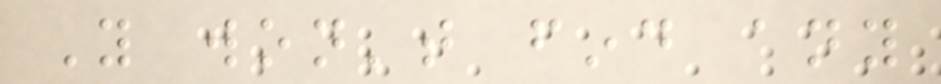You won't find any
